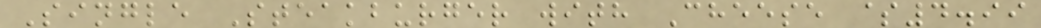Single Steakburger with Cheese $4.99
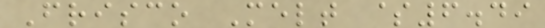Frisco Melt $6.49
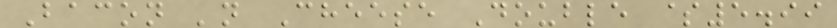Bacon 'n Cheese Double $5.99
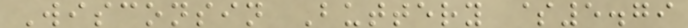Wisconsin Buttery $5.79
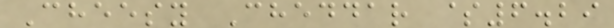Cheesy Cheddar $6.29
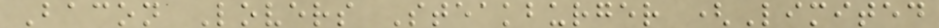Bacon Lovers Steakburger (Limited
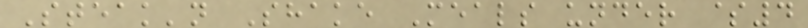Steak'n Shake Meals under $4
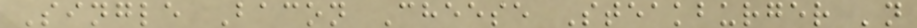Single Bacon Cheese Steakburger 'n
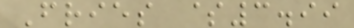Fries $3.99
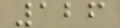126
